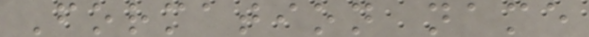Formation name
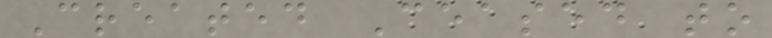Created Ceased to
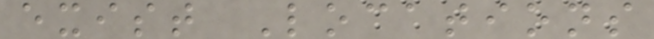exist Locations
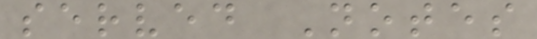served Notes
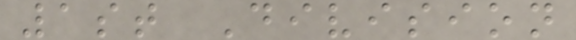1st Division
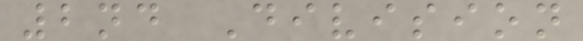2nd Division
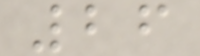26
